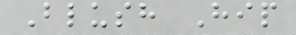Blush Hip
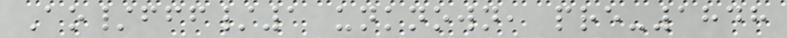Ao/fff/1 unknown, pre-1848
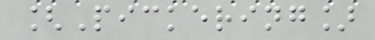[Pickering]
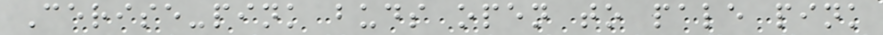Cerise-pink buds open to pale pink
